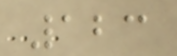123
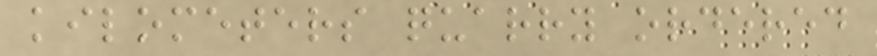kilometers quarry ordered
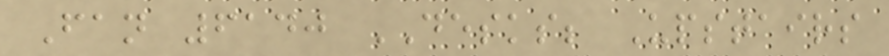Fan 6140 DESKS; Upstairs
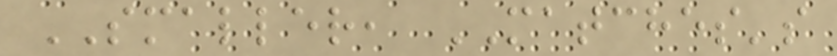SMALLER, MATCHES's
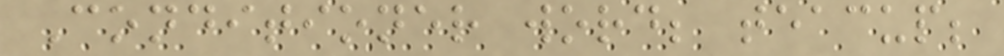Conditioner word; teacup;
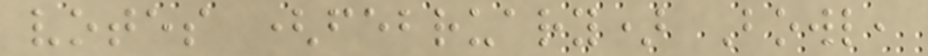votes (february) Bowl,
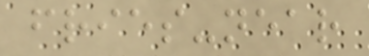fries-near
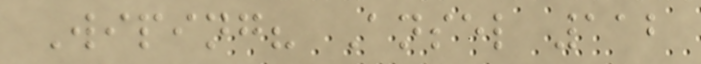Wiping? Ansel 112
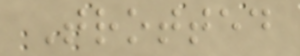Trotted
